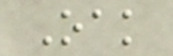Oak
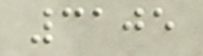3105
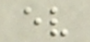ev
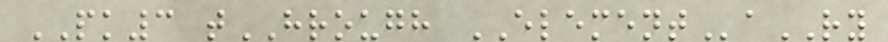PK3 tHROUGH ELEMENTaRY
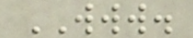WWW.
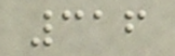316
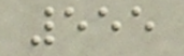555
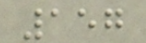157
